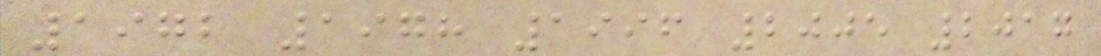1972 1978 1996 2005 2017
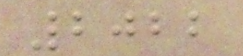2022
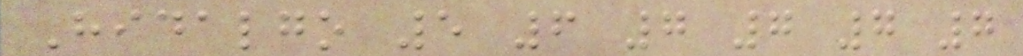Hidalgo 5 6 7 7 7 7
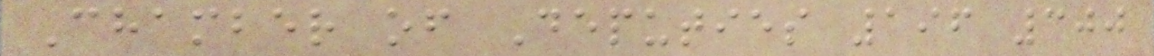Chamber of Deputies 196 300
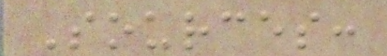Sources:
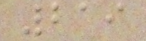219
